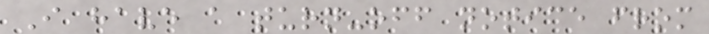I have a turn-off notice from
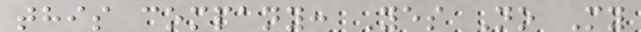this company: Yes No My
